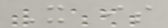It is
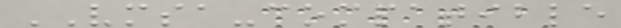VMSA-compatible
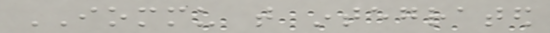IOMMU that integrated
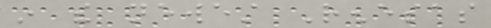in the newest Renesas
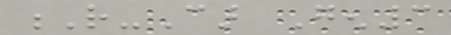R-Car Gen3
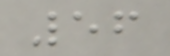56
